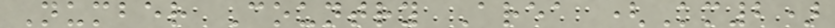Number Country Area (Km2)
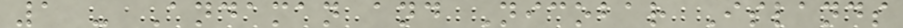1 - Andaman and Nicobar Islands
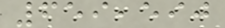659,590
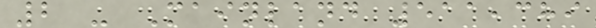2 - Mainland 511,389
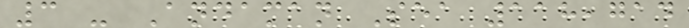3 - Andaman Sea 118,714
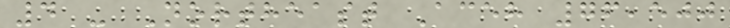4 - Northeast Aceh 76,500
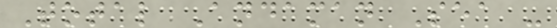Total Andaman Sea -
